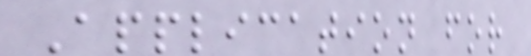Application for
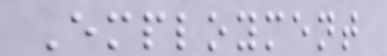Employment
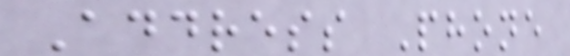Address Phone
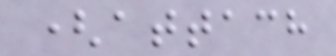(attach
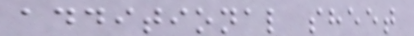additional sheet
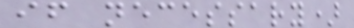if necessary)
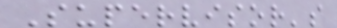Supervisor's
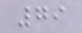79
